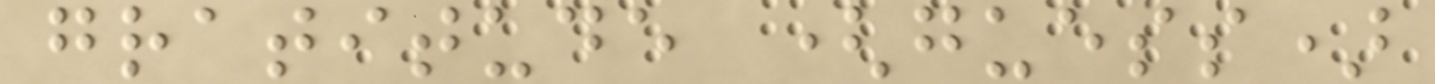gratitude (guess)
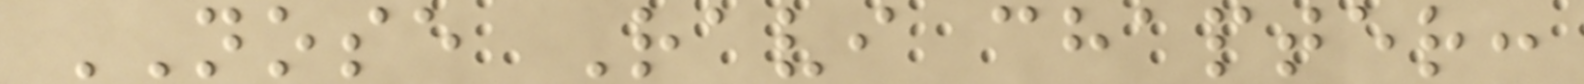NOSE Ravi chapter:
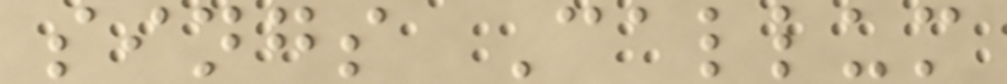sings Callum
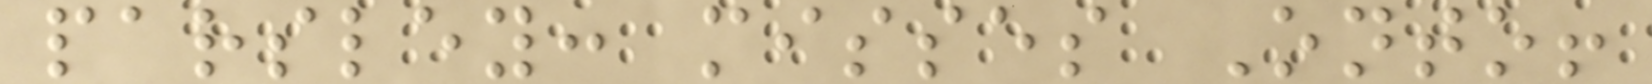parsley: misses Onto!
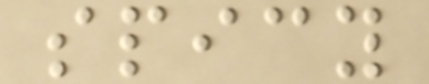spicy
